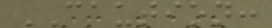CAUTION:
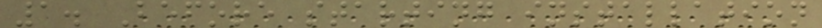1. Before starting installation
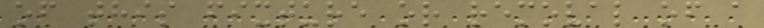of this fixture or removal of a
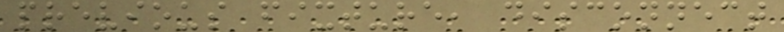previous fixture, disconnect
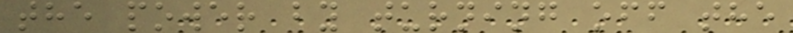the power by turning off the
